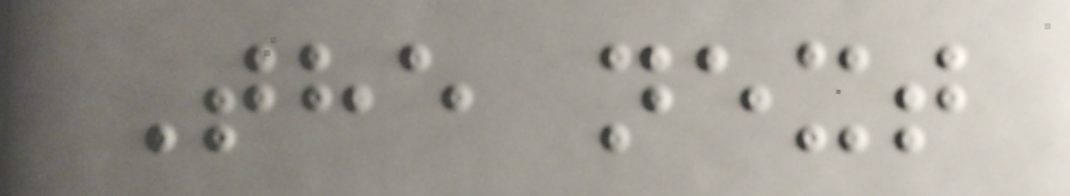The next
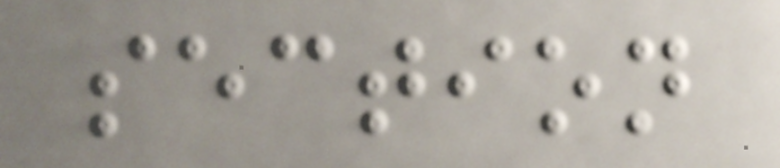section
